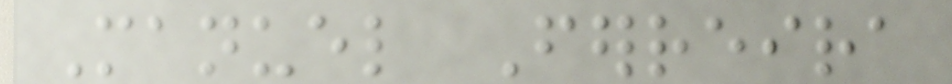Manuel Ferreira
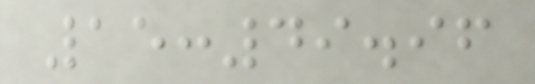15:49.96
